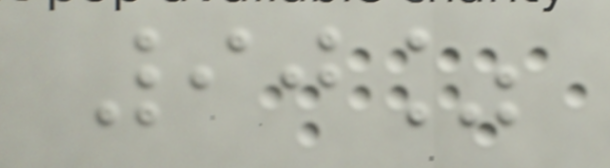90%
